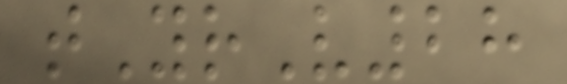tYrV28
